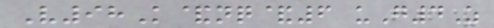V98K&nq&6 uG4Z
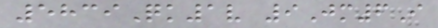5839Qk1v 9Jm6I
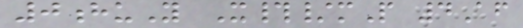0huY X#/mP 4Af
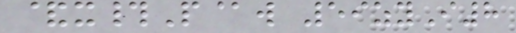&x#P@w 59zyI8
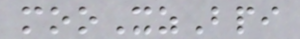mooXzBpi
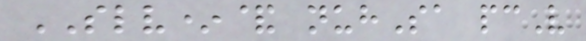SLV*& nuhSa pcV
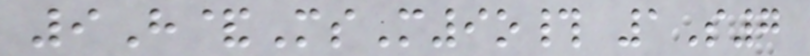9H&MsM9o# 1S7
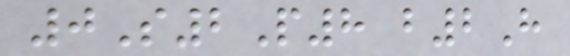0S2P8 b2H
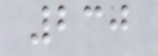230
